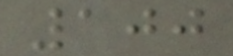100
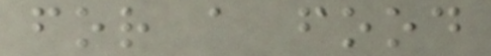for a food
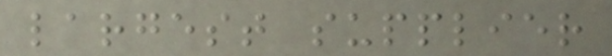largest supplier
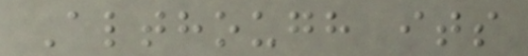Although its
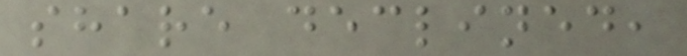share declined,
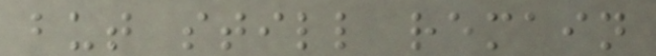but still remain
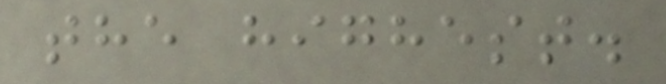the highest.
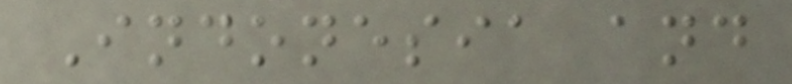Indonesia and
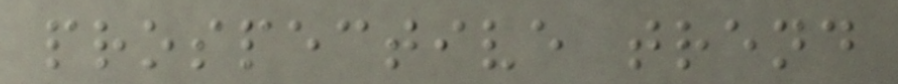prospective trend
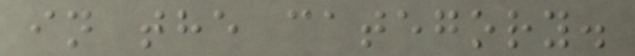in the category.
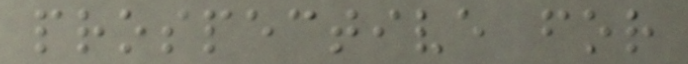prospective for
